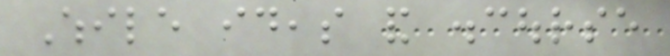While ideas and discourse
